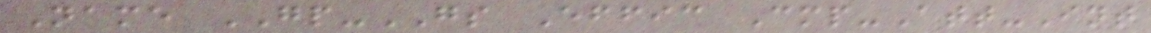Name GP-GS Effic Cmp-Att-Int
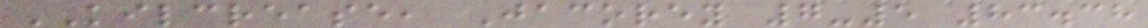KILCREASE, Jacorey 7-5 83.38
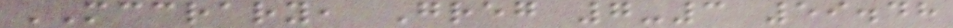MCCRARY, Greg 7-3 59.48
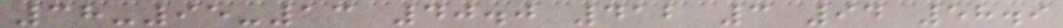38-95-13 40.0 412 3 94 58.9
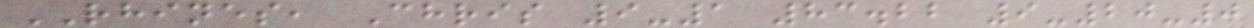RHINES, Chris 9-1 83.22 9-20-0
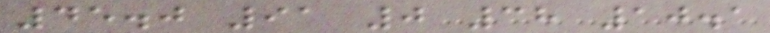45.0 91 0 38 10.1
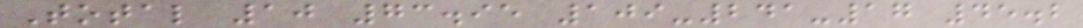Total 10 73.95 109-241-17 45.2
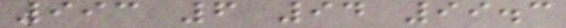993 6 94 99.3
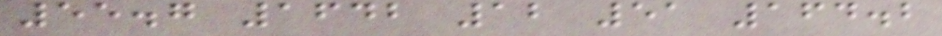55.7 1642 12 51 164.2
